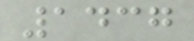1437
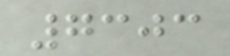7303
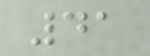41
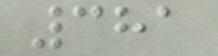381
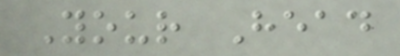Your Head
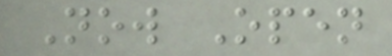Now Open
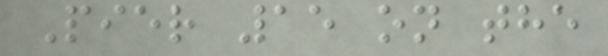Pier 15 on the
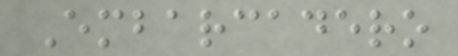Embarcadero
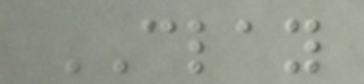CLAY
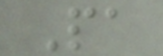Pa
